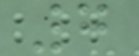7
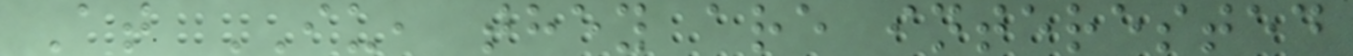At IU, they are interested
